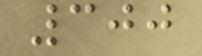300
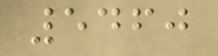5460
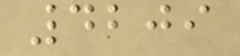4209
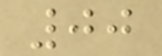00
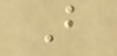B
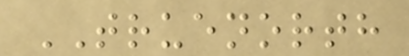TRUENORTH
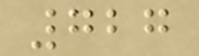727
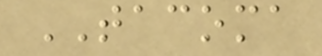TACOMA
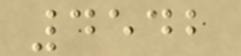4542
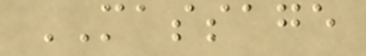MASSAGE
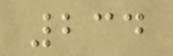234
